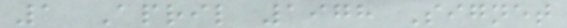1 April 1978 Signet
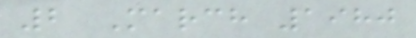2 March 1980
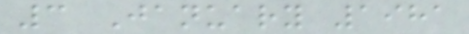3 January 1981
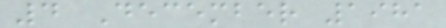4 December 1981
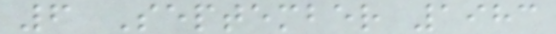6 September 1983
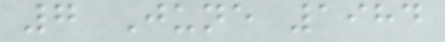7 June 1984
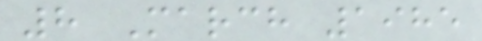8 March 1985
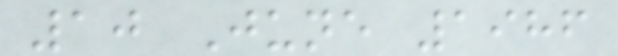10 June 1986
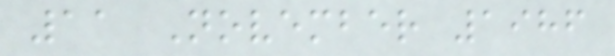11 November 1986
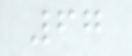67
